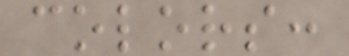colors:
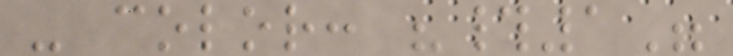- color: "#1"
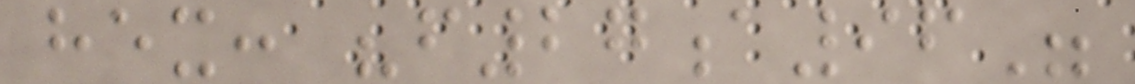hex: "f27a96"
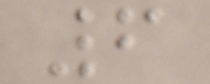6
